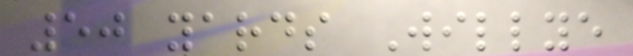50 yards Willye
